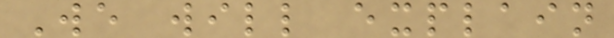We will explain
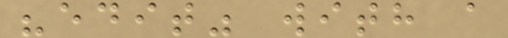"edit" with a
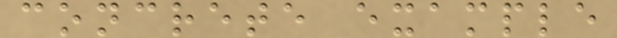concrete example
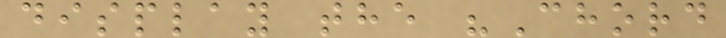display the "Chord
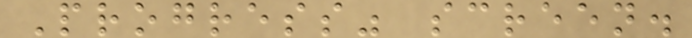Progress" screen.
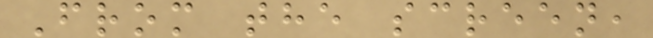From the screen,
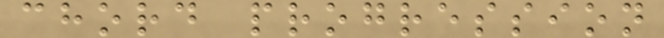chord progression
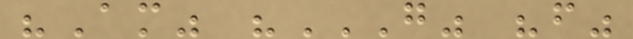"Am" "G" "F"
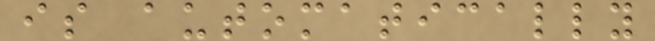is automatically
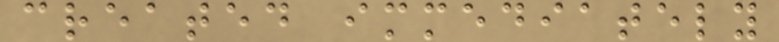created immediately
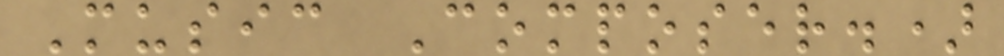Music Composer.)
